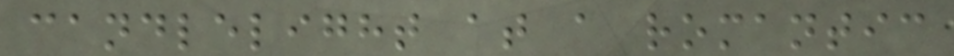candlelight at a romantic
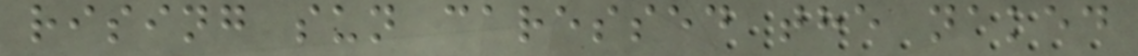rising sun caressed the naked
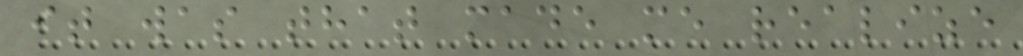it was that made me realize
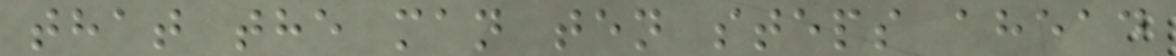that the man ten steps ahead
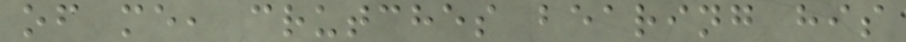of me, crutches bearing his
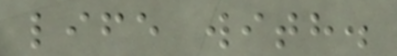life with.
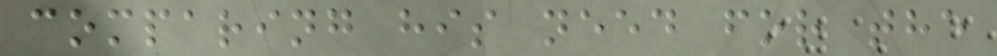comparing his need for the
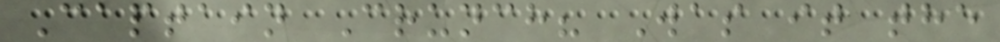Captain Crunch? Was it the
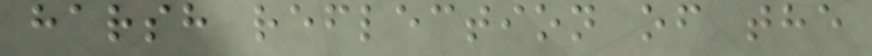harsh reflection of the
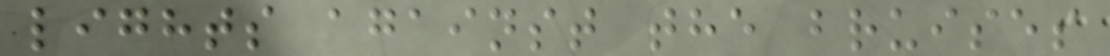lights against the bruises
